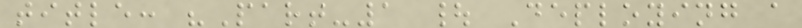title: "Part-1 | Deploying a
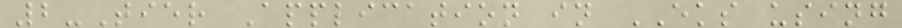2-Tier Application in EKS using
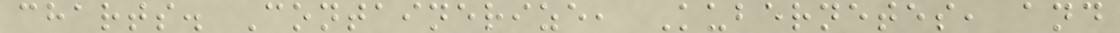charts. Containerize, Kubernetes, and
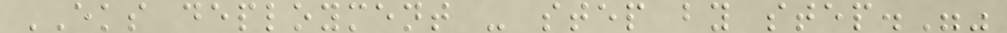EKS deployment - step by step.""
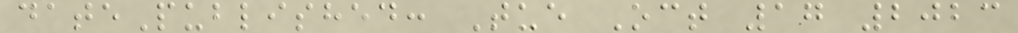datePublished: Tue Oct 17 2023
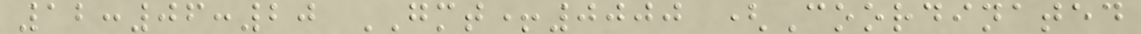12:06:20 GMT+0000 (Coordinated
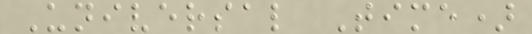Universal Time)
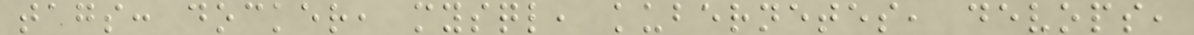tags: docker, mysql, kubernetes, devops,
